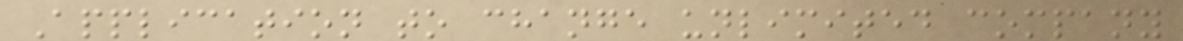Application to change unlimited company
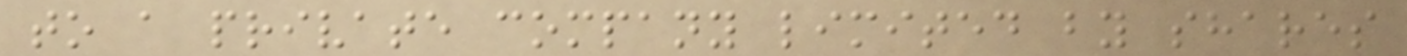to a private company limited by shares
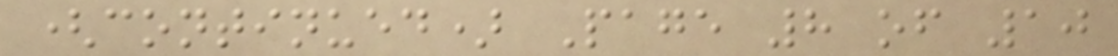(continued) Page 8 of 10
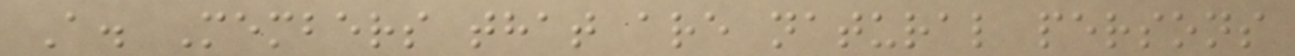A. Members that are natural persons
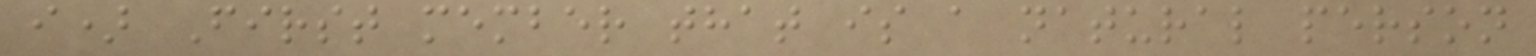i) First member that is a natural person
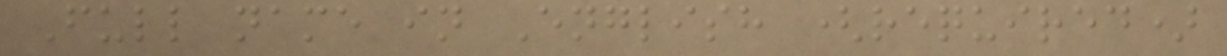Full name in English (required)
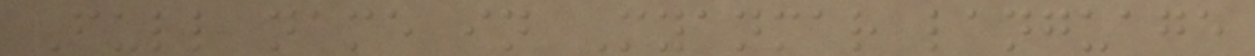Full name in Myanmar language
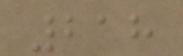218
